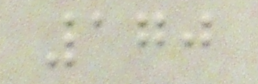170
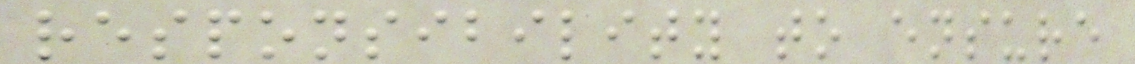responsibility to ensure
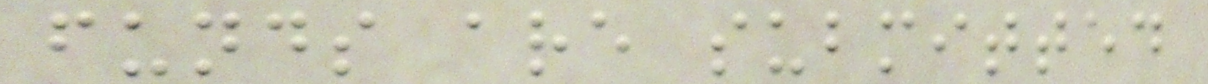funds are submitted
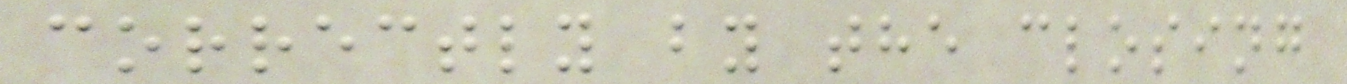correctly by the closing
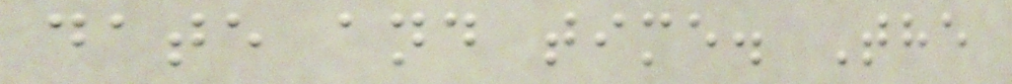date and time. The
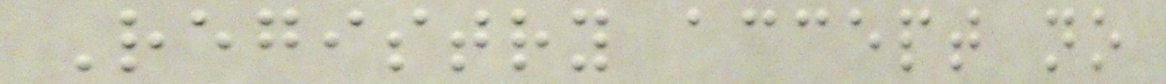Registry accept no
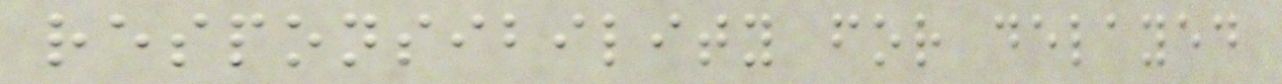responsibility for delayed
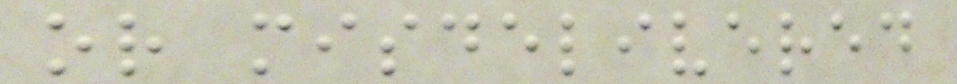or misdelivered
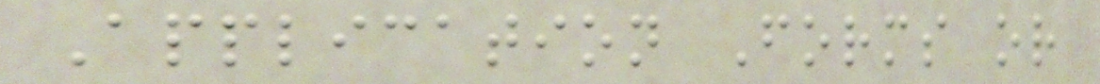Application Forms or
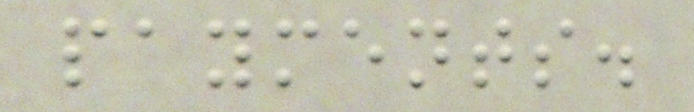payments.
